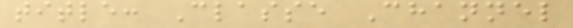title: Classe Channel
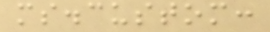ms.custom:
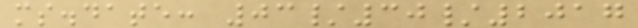ms.date: 03/30/2017
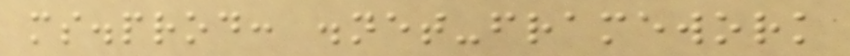ms.prod: .net-framework
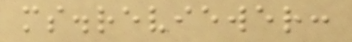ms.reviewer:
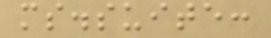ms.suite:
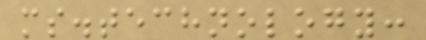ms.technology:
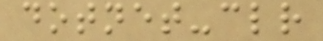dotnet-clr
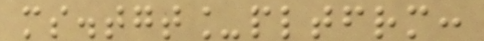ms.tgt_pltfrm:
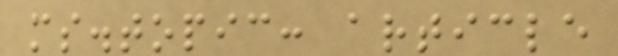ms.topic: article
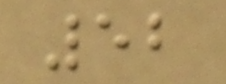52
